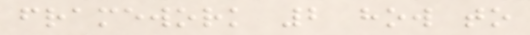framework 2 how to
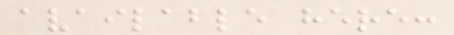available here:
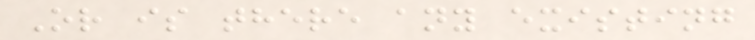Or is there any existing
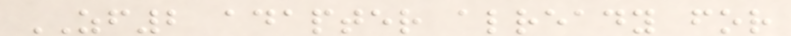ZF2 adapter already for
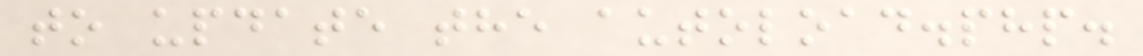to update the autoload.php.
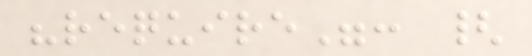"require": {
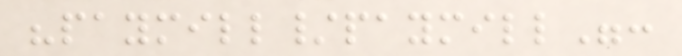"paymill/paymill":
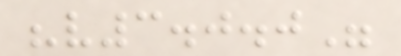"v3.0.0"
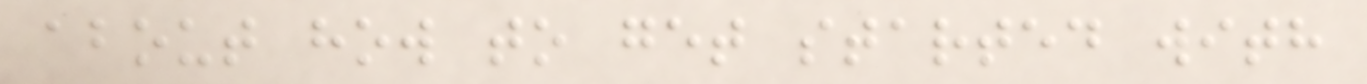about how to get started with
